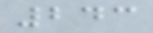243
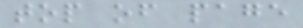top of page
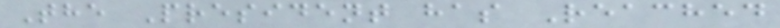The President has Reached
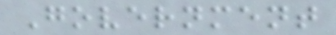Government
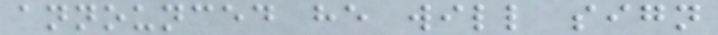announced he will sign
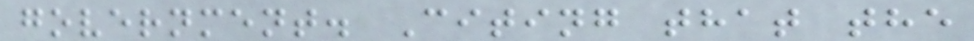government. Citing that the
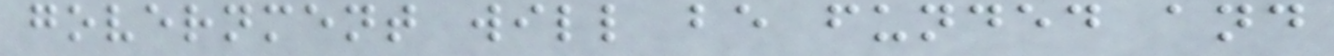government will be funded and
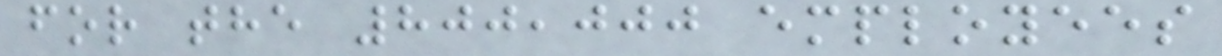for the 800,000 employees
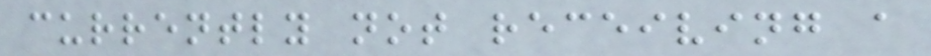currently not receiving a
